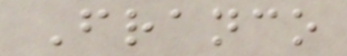Franco
